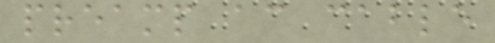preamp ac cable
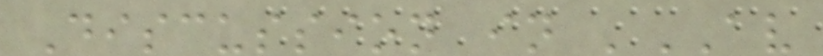Discussion in 'AV
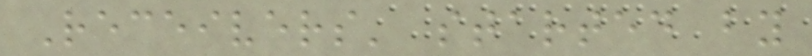Receivers' started by
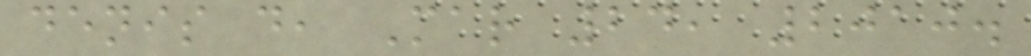denis d, Mar 24, 2010.
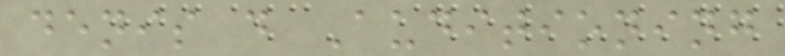denis d Auditioning
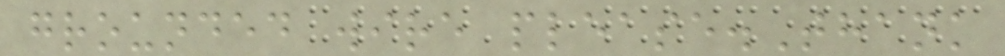grounded wire please.Thank
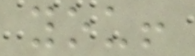you!
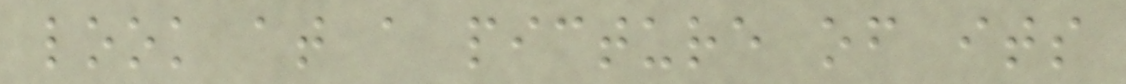look at a picture of its
